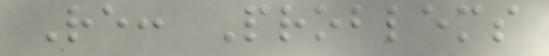Re: Problems
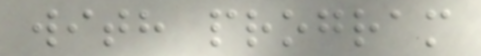with program
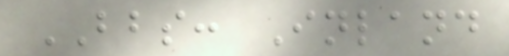BBS: Inland
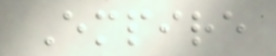Empire
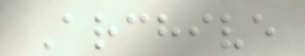Archive
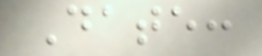Date:
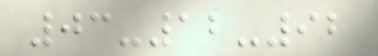03-12-92
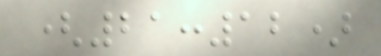(21:12)
